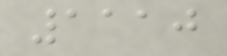1110
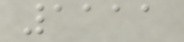1111
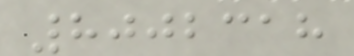8002318
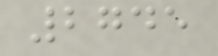2745
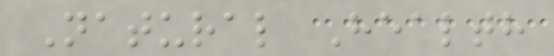Natural Health
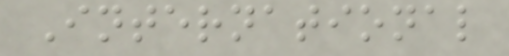International
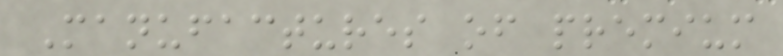Manufactures of premium
